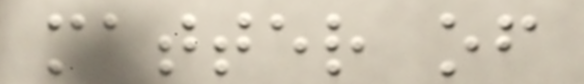matter of
